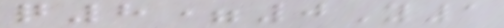q8=0Y1
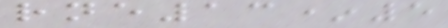rne13*5
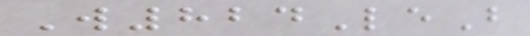W824LeB
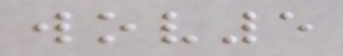wov5
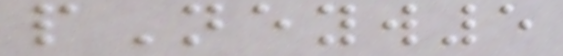pNeyw5
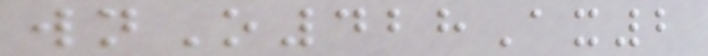wnO428Ax2
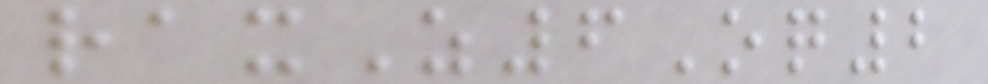raxZ6Oq2
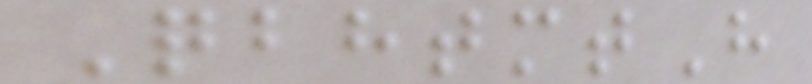QbhtmtH
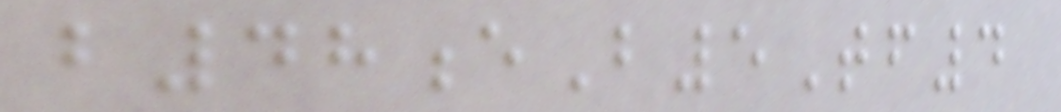b48eB5Tf4
